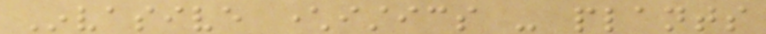Invasive characteristics - plants
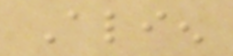Alien
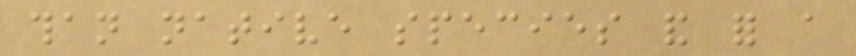than native species and for a
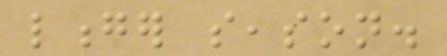longer season.
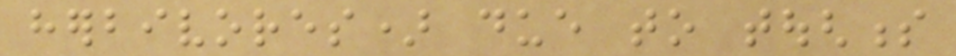herbivores) due to toughness
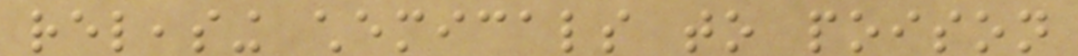releasing chemicals to poison
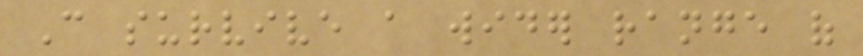Can survive a wider range of
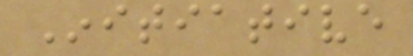Initiative
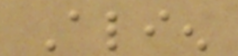Alien
